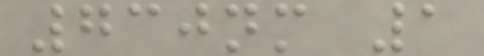730nm 1
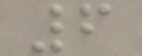6
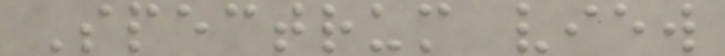Spectrum view
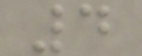4
